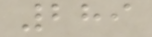289
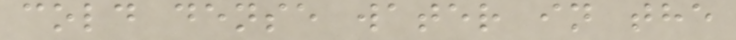cold dense water in the
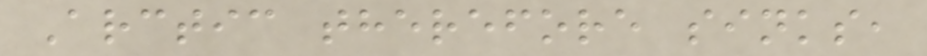Arctic therefore sinks,
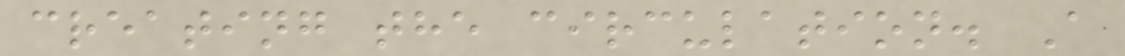creating the circulation. A
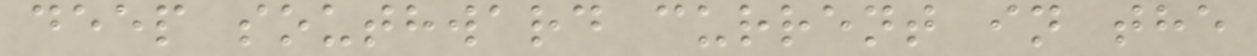deep southward current in the
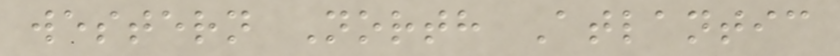western North Atlantic
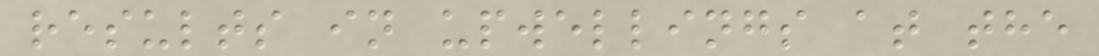results in upwellings at the
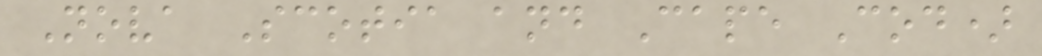Nova Scotia and Cape Cod)
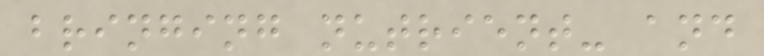bringing nutrient- and
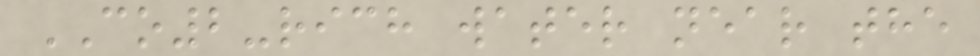CO2-rich water near the
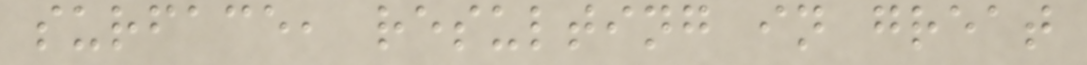surface, resulting in great
